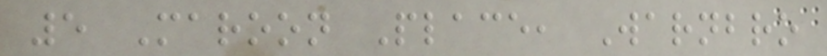5 Maroon Place, Warnbro
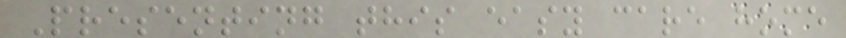Presenting this easy care home
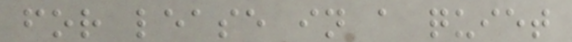for lease in a quiet
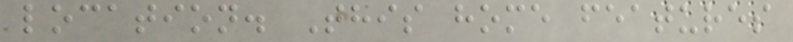location. This home features
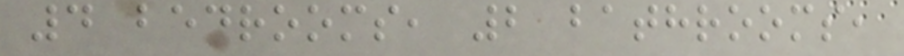4 bedrooms, 2 bathrooms,
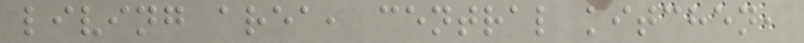living area, central kitchen,
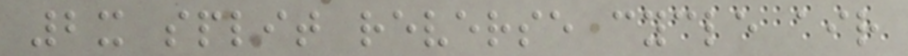2x split reverse cycle air
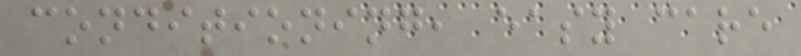conditioning, easy care
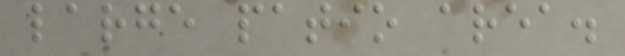large patio area.
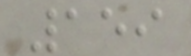159
